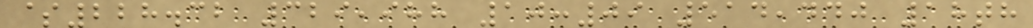$228.32 329,988 10:09 514,440 18th
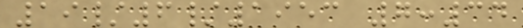19/6/1953 7:34
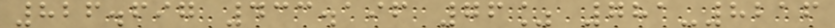826.697 433.196 76% 781-8216
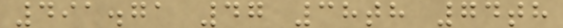491.71 47 38th 74th
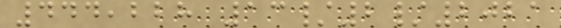444,228 13/2/2021
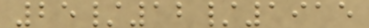25/12/1915
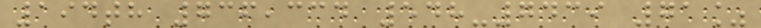194th 736,334 548-7439 71%
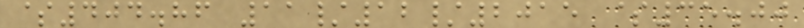$404.86 11/12/2015 $35.00
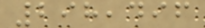298,496
